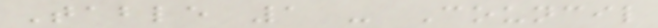Table 1 - Council
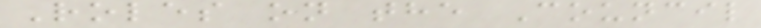Roles on the Council
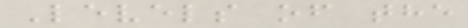Levels of the
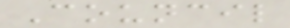Council
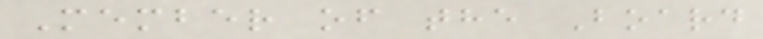Member of the Board
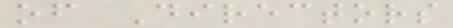of Directors
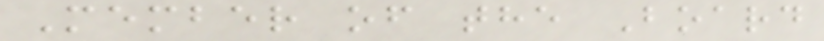Member of the Board
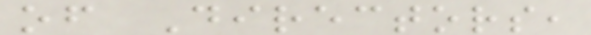of Directors,
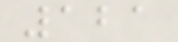121
